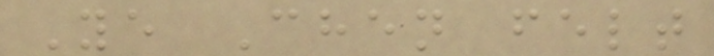Ye Chen felt
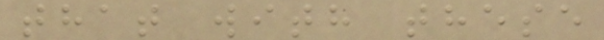that with these
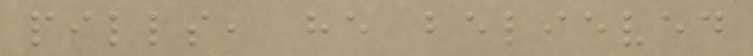pills, he believed
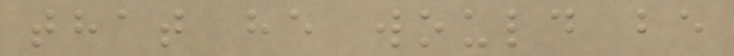that he would be
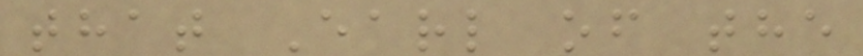that Earl of the
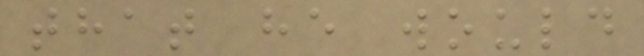that he would
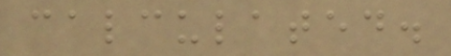calculated.
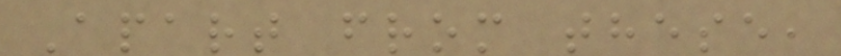Apart from these,
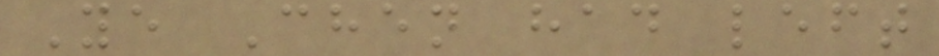Ye Chen had left
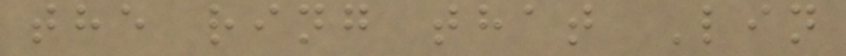the ring that Lin
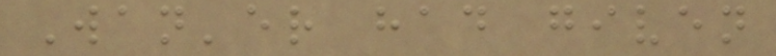Wan'er had given
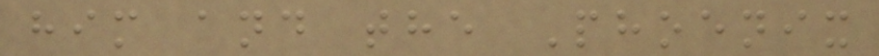him and the Phoenix
